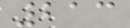213
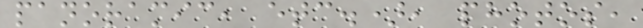panoramic, etc.), photos,
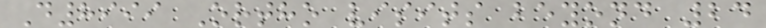D8999 Ortho visits beyond 24
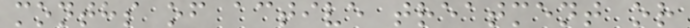months of active treatment or
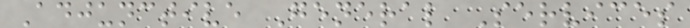Adjunctive General Services
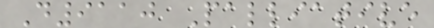D9110 Palliative
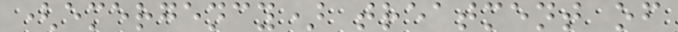(emergency) treatment of
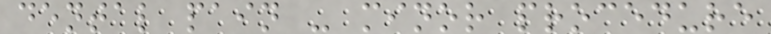dental pain - minor procedure
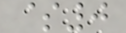$0
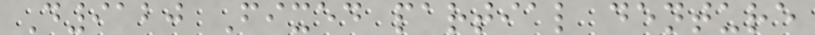D9120 Fixed partial denture
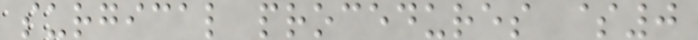surgical procedures $0
